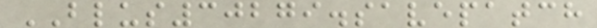BLUS30279.savepatch
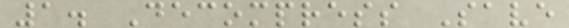1. Decompress Save
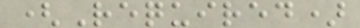(Required)
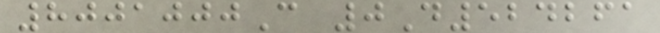8001000C 0D524261
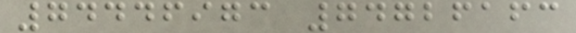74446973 74726163
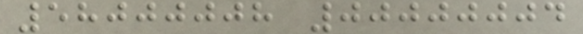58000008 00000004
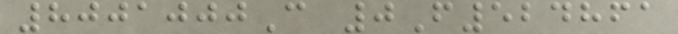8001000C 0F524861
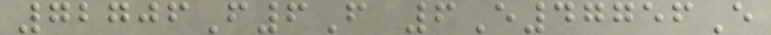72706F6F 6E47756E
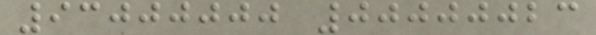93000000 00000023
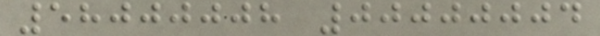58000008 00000004
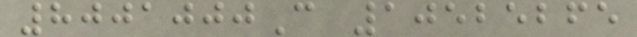8001000C 10525265
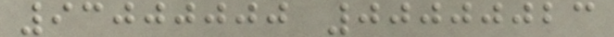93000000 00000023
